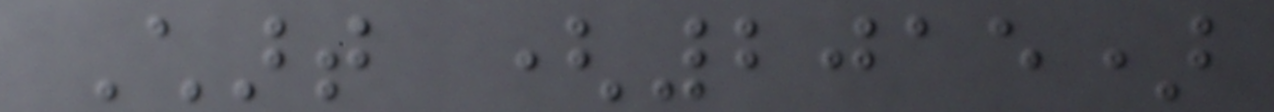Chart (2015)
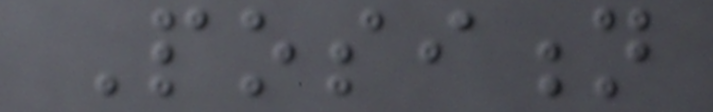Position
